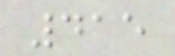415
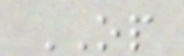OP
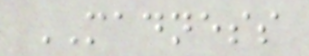MADNESS
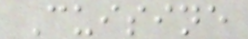Cuisine
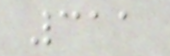311
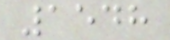1548
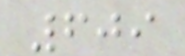609
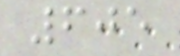605
